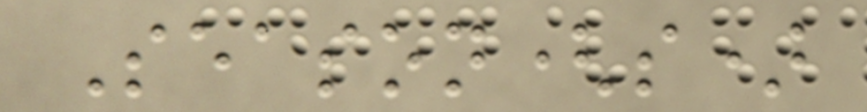Season(s)
